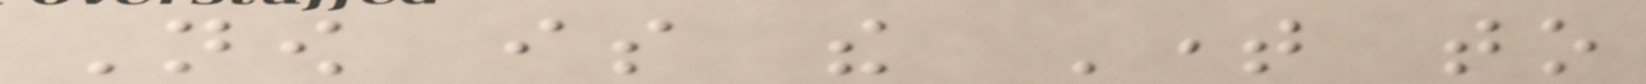Now is the Time to
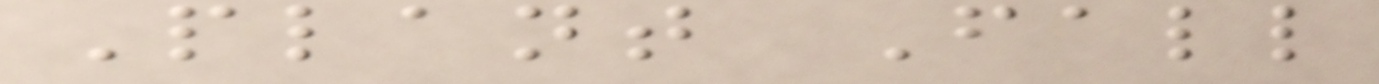Plant Fall
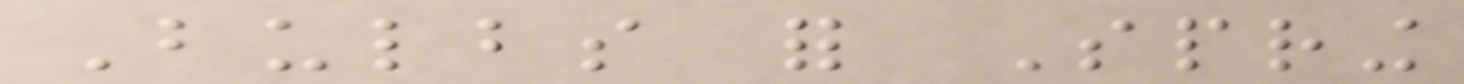Bulbs for Spring
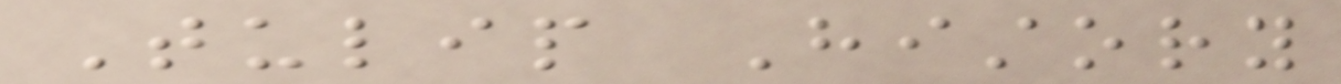Tulip History
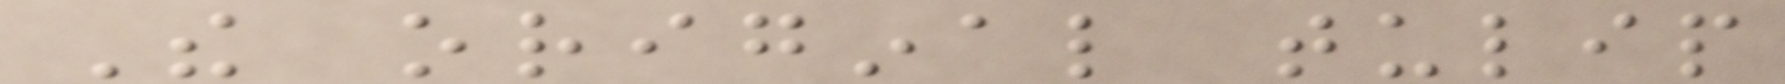The original tulip
